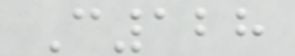C128
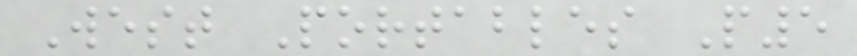West Portables P5
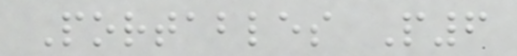Portables P6
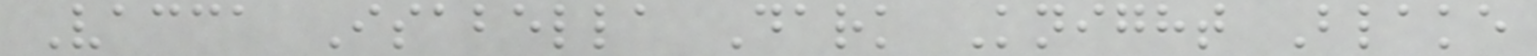Vacca Isabella Dark Knight Blake
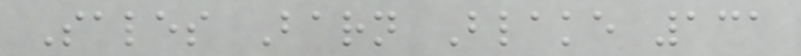Sales Barn Blake 131
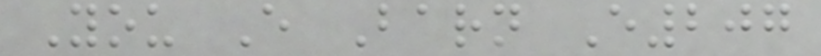You E Barn E207
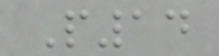P14
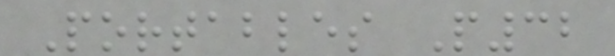Portables P32
